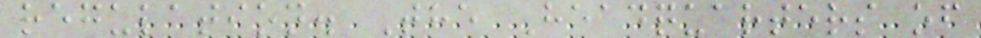regulation. The Headquarters of
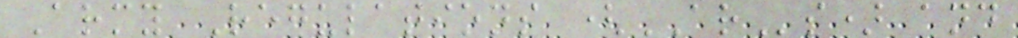Army Regulations (ARs) and
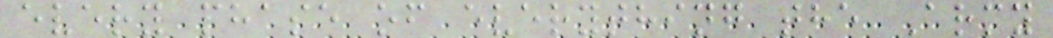every phase of everything the Army
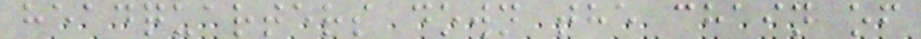headquarters down the chain of
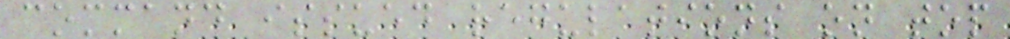command issued regulations on top
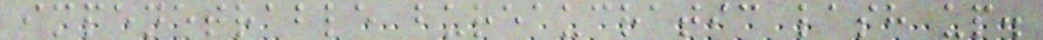impenetrable bureaucratic lash up.
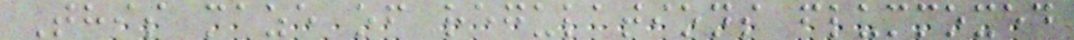This maze of regulations flummoxed
